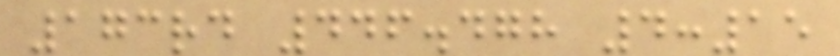173rd 446.478 4:15
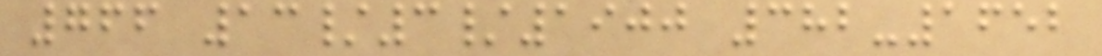766 13/3/1900 382-1652
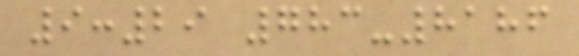9:29 783-8186
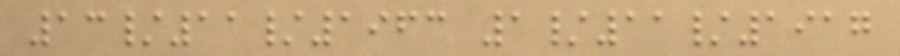13/11/1963 1/11/1917
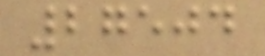27504
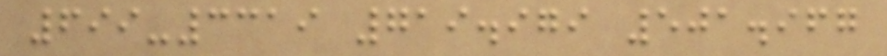699-3319 719.979 501.967
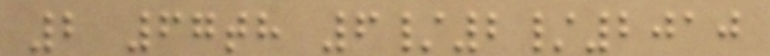2 67th 6/2/2010
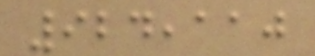924,110
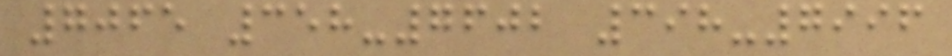7065 358-7602 398-7996
